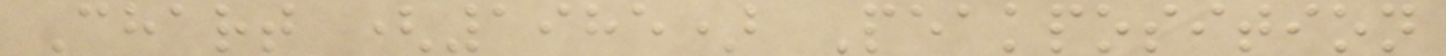Chart (1985) Peakposition
